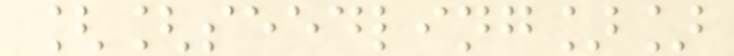[[seedling]]
